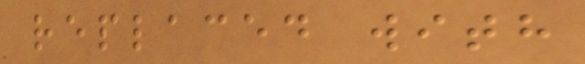replaced with
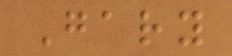Gary
